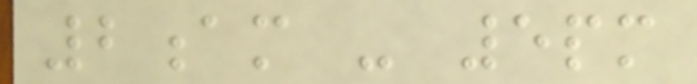2am - 5pm
